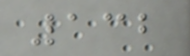132
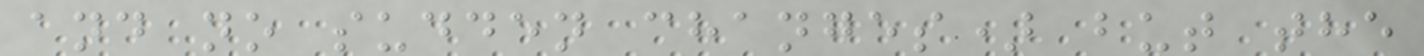and no sudden changes) but the
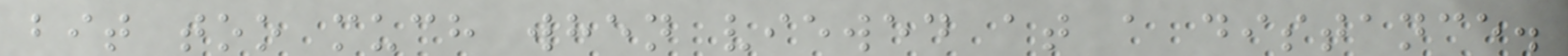bit too much when viewed at a distance.
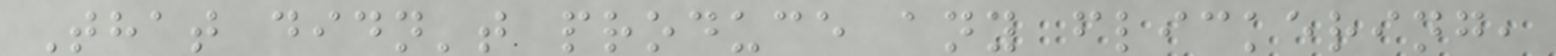That didn't produce any flickering,
